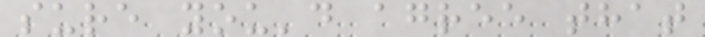sure you'd agree that
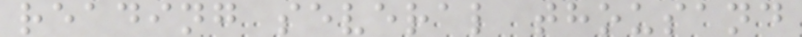reading several thousand
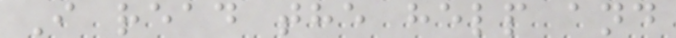I read the help and
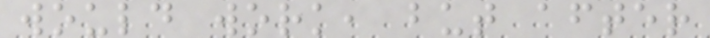would work, but after
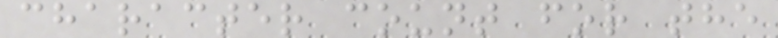character count for the
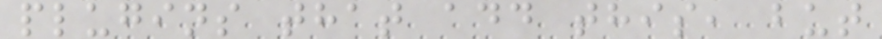plugins that add this, but
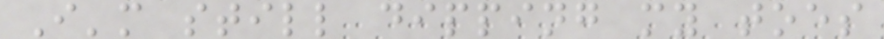I'm still dipping my toes
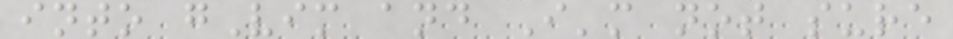into gVim and I'm not sure
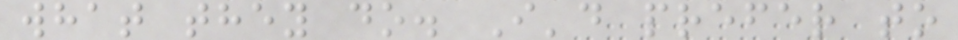what they do. I'd prefer to
